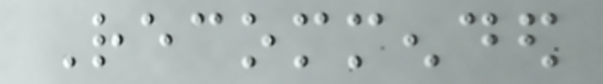Recommended
